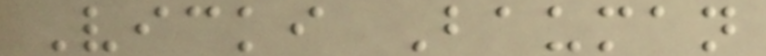Vicki Bauman
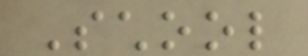School
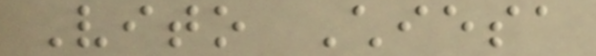Vito Chiesa
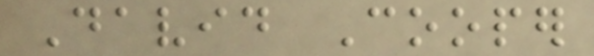David Cooper
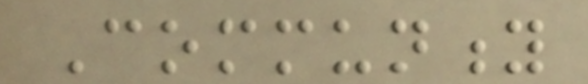Community
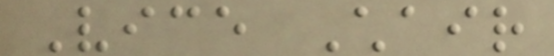Vice Chair
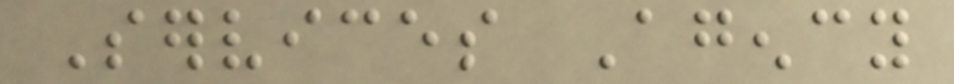Services Agency
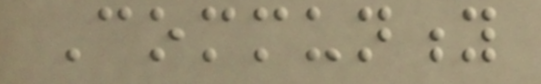Community
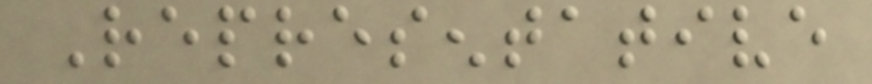Representative
